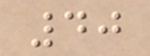40
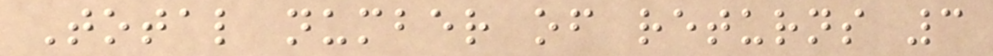Total number of returns 3
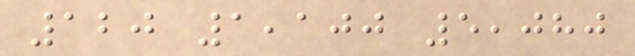120 1,100 5,080
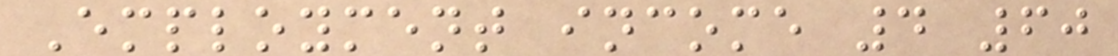Employment income 4 60
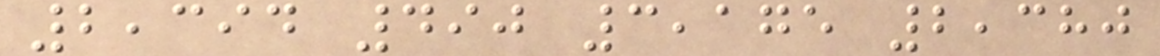2,394 490 3,175 2,380
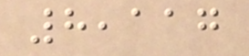8,117
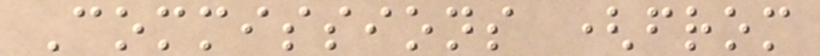Commissions (from
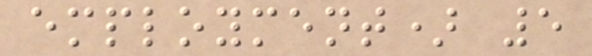employment) 5
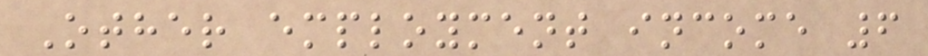Other employment income 6
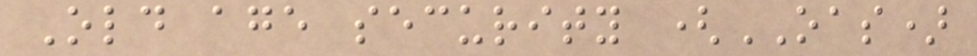Old age security (OAS)
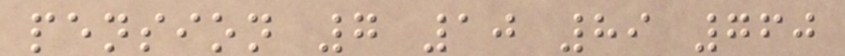pension 7 10 89 760
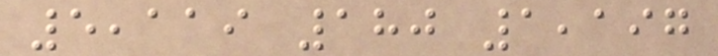5,119 180 1,197
